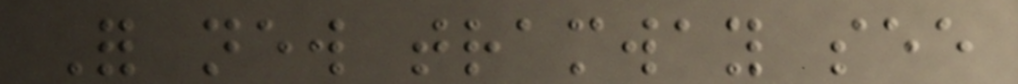For new tramway see
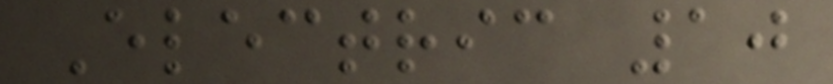Electric 10
